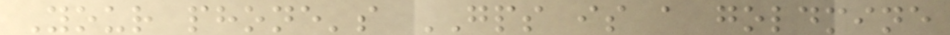Your phone's GPS is a goldmine
